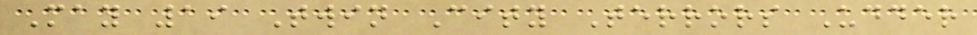May 19 Twin City Terrors Udder
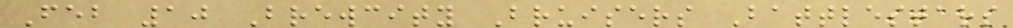Feb 10 Brewcity Bruisers Battlestars
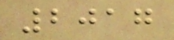2017
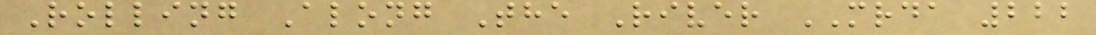Rolling Along The River MRDA 222
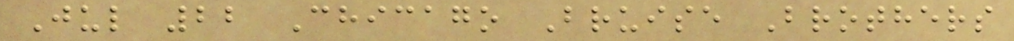Jul 22 Chicago Bruise Brothers
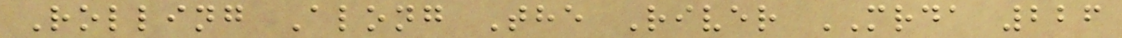Rolling Along The River MRDA 226
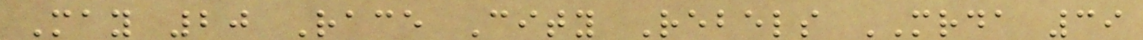May 20 Race City Rebels MRDA 39
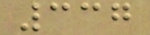337
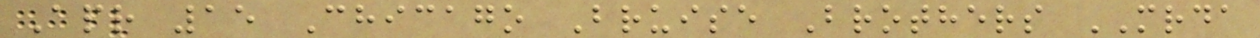Apr 15 Chicago Bruise Brothers MRDA
